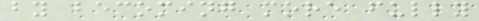by becoming more fully
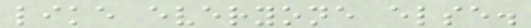like everyone else.
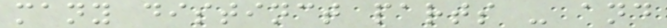many distinct parts - and
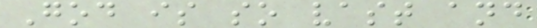God is so vast and
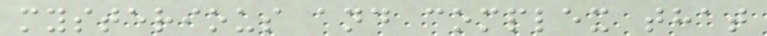mysterious and complex that
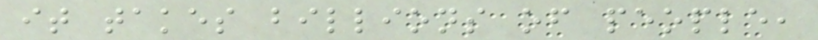it takes billions of people,
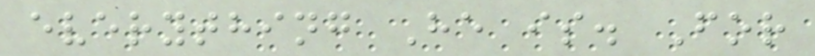everything He is. For
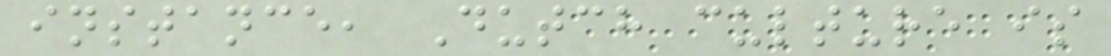instance, Dutch culture is
